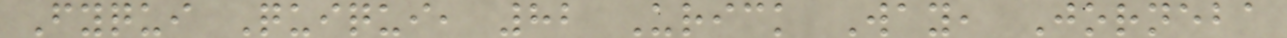Fyqui Quiqui, 82 Urick Way, Jorneba
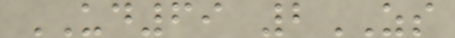UD69 2ZS
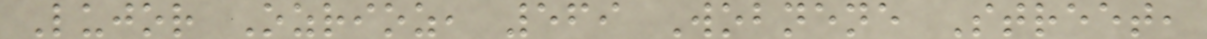Lujor Ozrioz, 569 Wobnene Street,
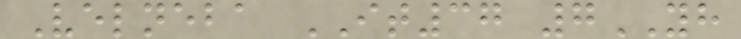Velneba IT37 7YH
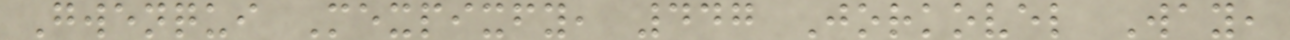Gwenqui Mexpixfy, 447 Jorkovel Way,
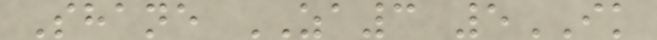Shane ZA3 5IK
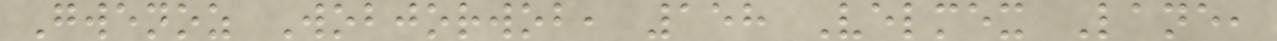Gwenoz Wobjorwob, 158 Velmex Lane,
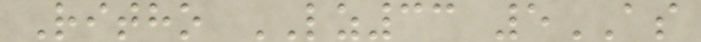Ritho LZ33 5AS
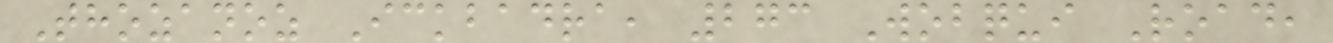Thozanoz Ickbadra, 273 Wobqui Road,
